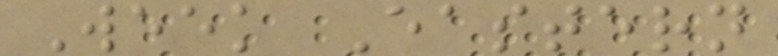Week Eastern
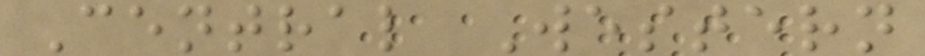Central Western
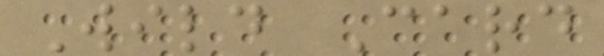Wild Card
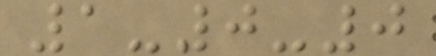1-0-0
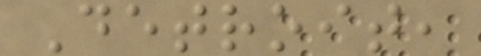Detroit,
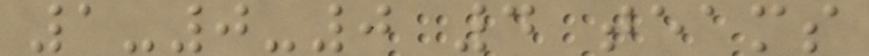1-0-0 4 teams
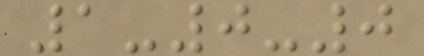1-0-0
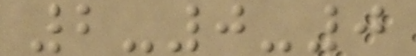2-0-0
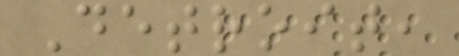Detroit,
